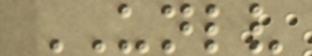UNLV
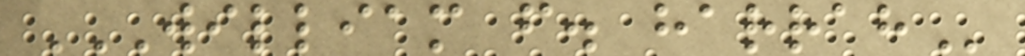WILLIAM F. HARRAH
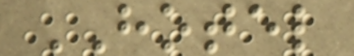HOTEL
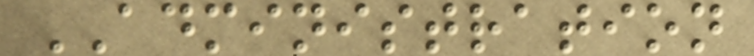ADMINISTRATION
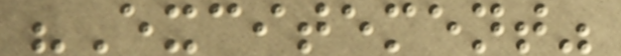"Excitement"
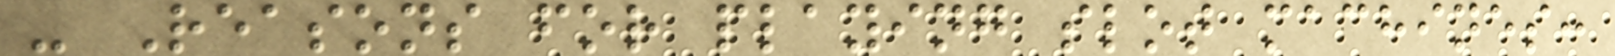- Reasons for playing slot machines:
